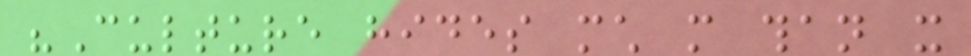"Culture hides much more than it
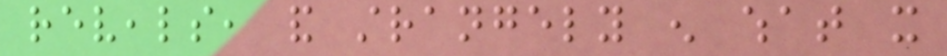reveals, and strangely enough what it
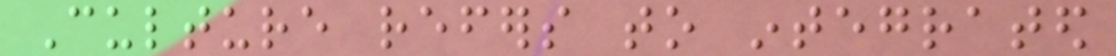Culture refers to integrated
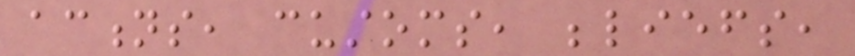actions, customs, beliefs,
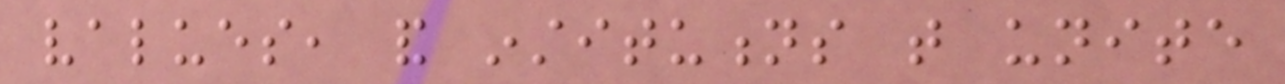values, and institutions that unite
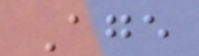Age
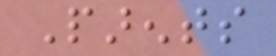Parents
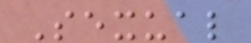Sexual
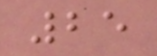25
